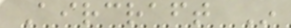Aircraft In
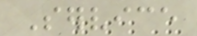Service
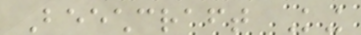Beechcraft King
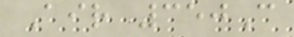Air 350C
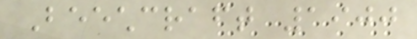Beechcraft 1900
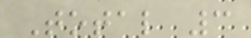Total 3
